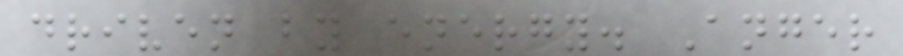driven by energy. Anger
